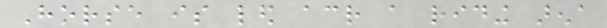Horse is led across a riding arena
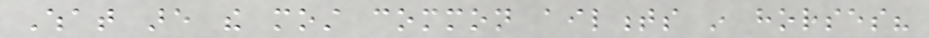What are the most common ailments in horses?
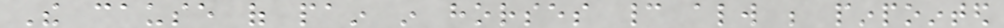The cause of pain in horses cannot always be pinpointed
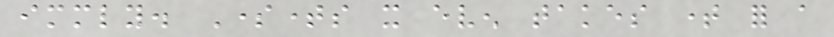immediately. Sometimes it even takes time for a
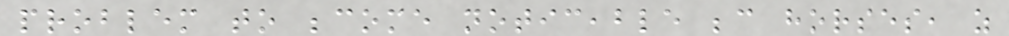problem to become noticeable because horses, as
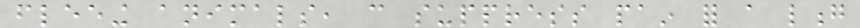fleeing animals, can suppress pain for a long
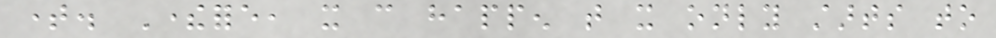time. Therefore, it can happen that it only starts to
